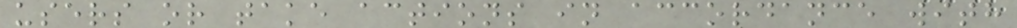users or take actions in accordance with
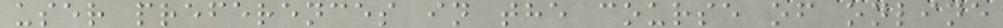user preferences in the course of online
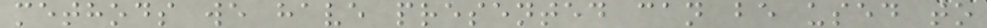methods we have presented can be used to
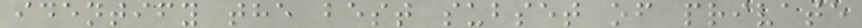identify the best subset of private
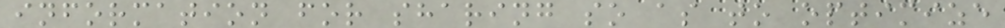information for sharing so as to optimize
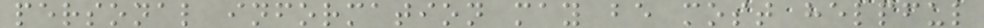personal information may be most helpful
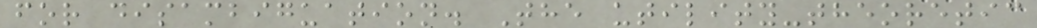for disambiguation. The utility-theoretic
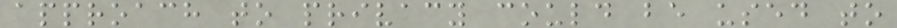approach to privacy could be used to
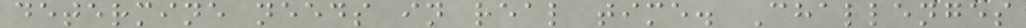determine needs in real time. Challenges
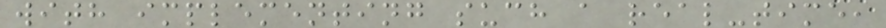with implementing such a real-time,
